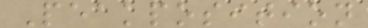Peakposition
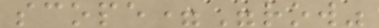scope="row"
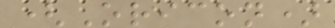(Oricon)
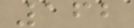162
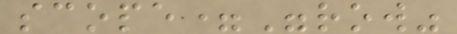scope="row"
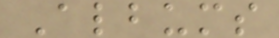Albums
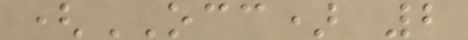(OCC) 2
